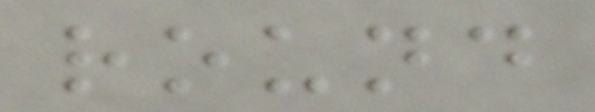round
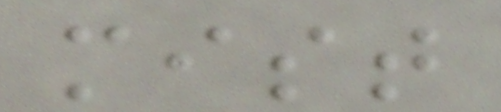mist
